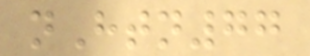nHtn77
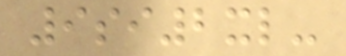9si2xl-
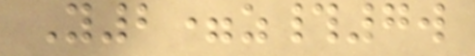Y2=z#7w
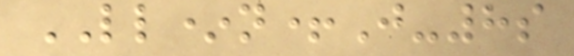LL*n+J-8s
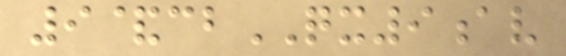9&cbQX9av
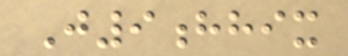J9hhix
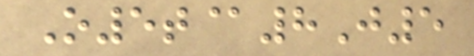O5t@8J5
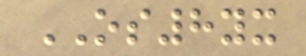OS8yx
